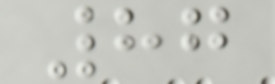87
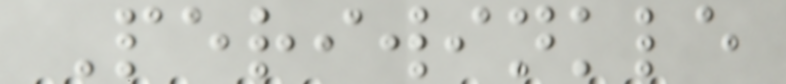Periwinkle
